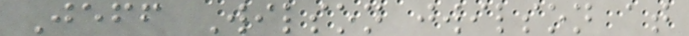Jeff Wilson jwilson at
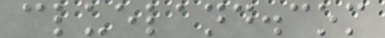clueland.com
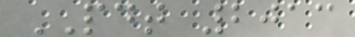PDT 2013
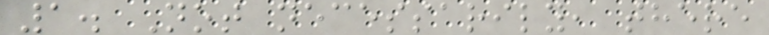1. Not necessarily, there
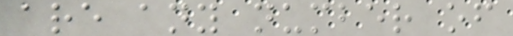are any number of
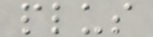plus
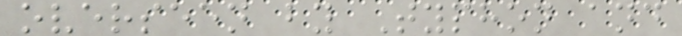overseen by Typhon and
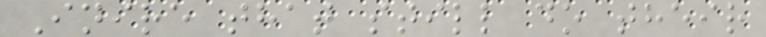Inire that still do their
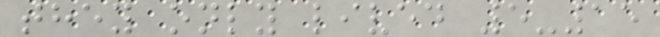they only lived 5-15
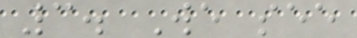3. We see
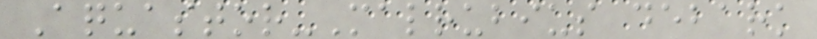Aquastor-Malrubius debark
